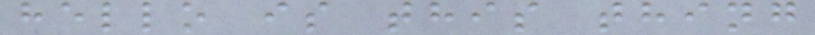hello is this thing
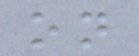on
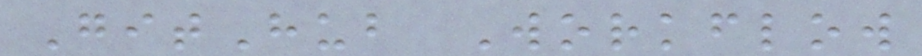GitHub Workflow
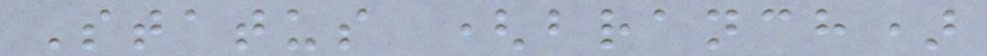Status (branch)
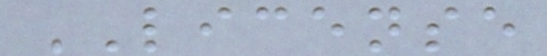LICENSE
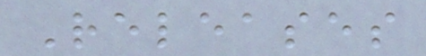Releases
